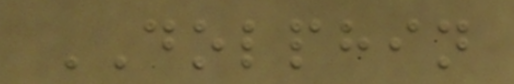DOLPHIN
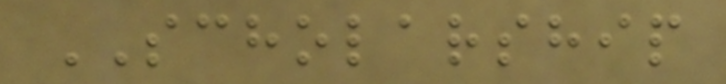SCHOLARSHIP
